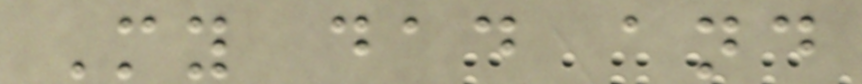My dad and
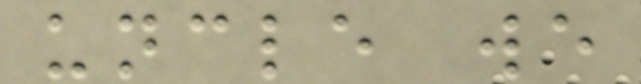uncle we
